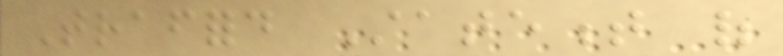Trafford Statement of
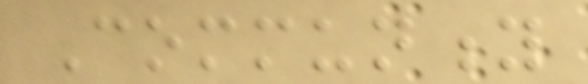Community
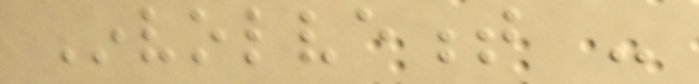Involvement -
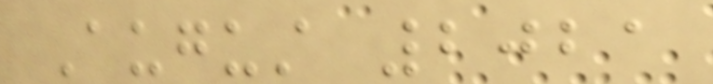August 2021
